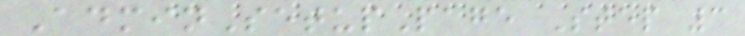AdminSetupPage Step 3
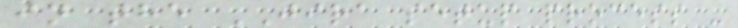in the JIRA setup process -
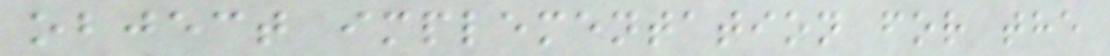object implementation for the
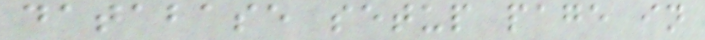database setup page in
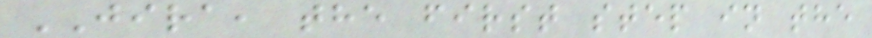JIRA, the first step in the
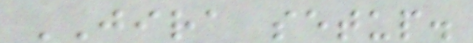JIRA setup.
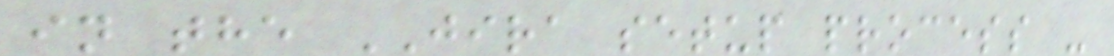in the JIRA setup process -
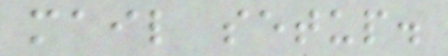mail setup.
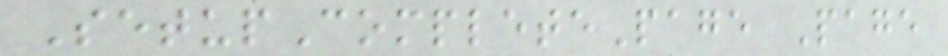SetupCompletePage Page
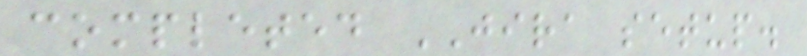completed JIRA setup.
